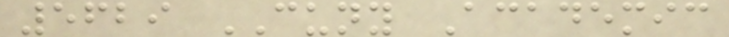5629 CUNY Academic
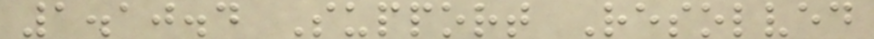1.10.4 Support Resolved
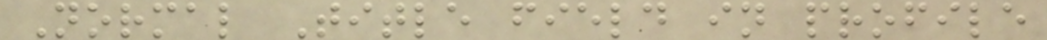Normal Title field in profile
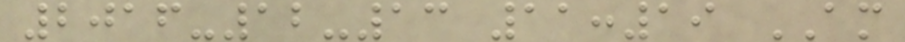2016-12-13 11:19 AM
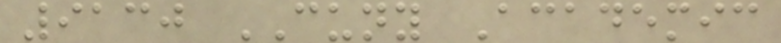9130 CUNY Academic
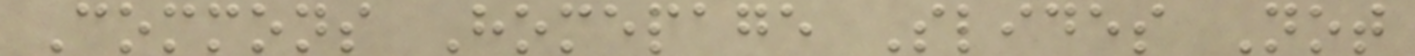Commons Homepage Slides Not
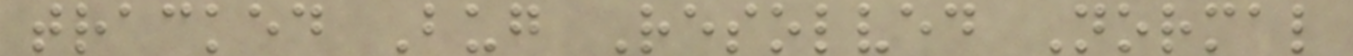tracked Bug Resolved Normal
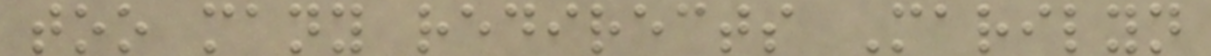too many redirects Marilyn
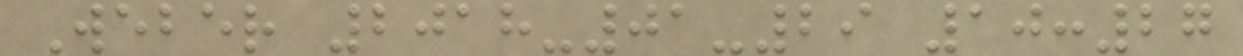Weber 2018-01-29 10:27
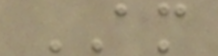AM
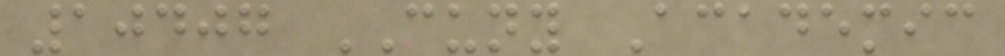10407 CUNY Academic
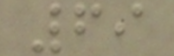69
